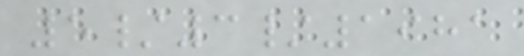5/3/1981
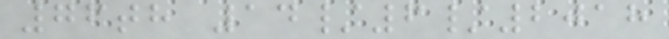76th 14/6/2018
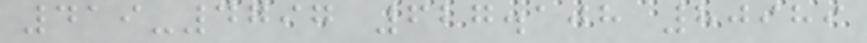419-4797 627.108 80989
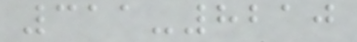311-8210
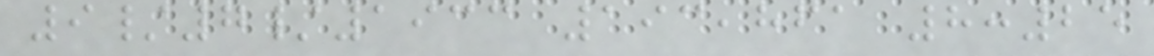9/7/1933 193,861 8:25
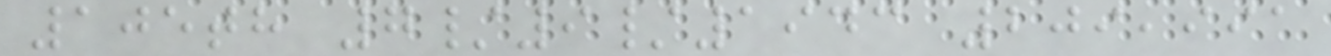105th 7/9/1943 209,991
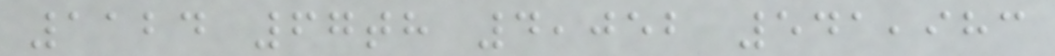1124 67th 4,052 541,983
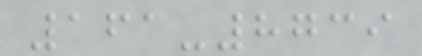161-8739
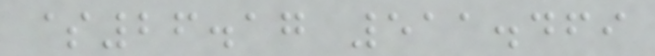$26.17 511.469
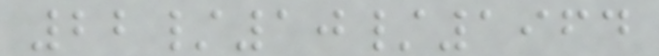22/10/1964
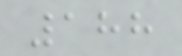188
